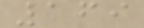169
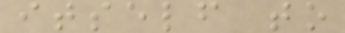itself to
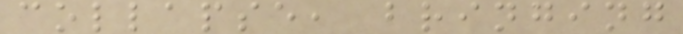collapse, bringing
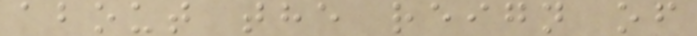about the reign of
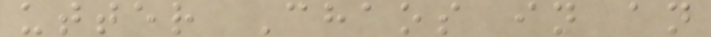utter Chaos in an
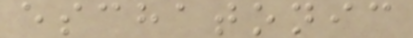eschatonic
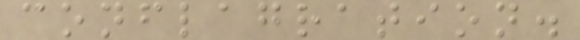conflagration.
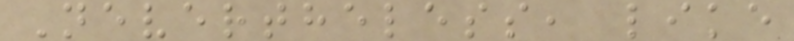Nevertheless, like
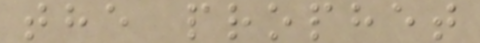the prophet
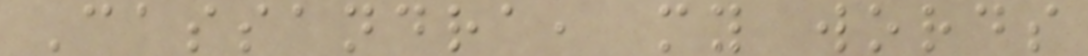Cassandra, my words
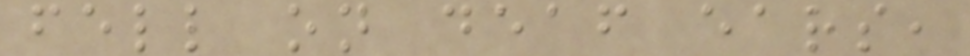fell on deaf ears,
